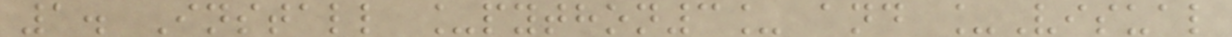1. Install _python3_ and _Visual
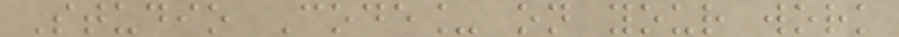Studio Code_ on your work
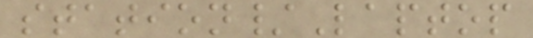station/Laptop
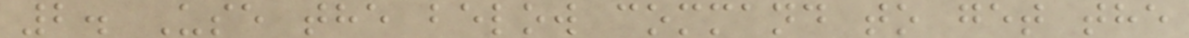2. Use the below command to get the
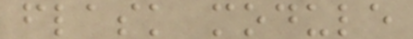flask module
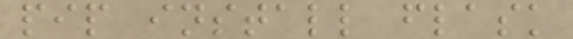pip install flask
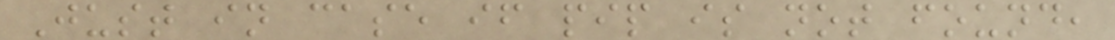Just in case if pip is not found,
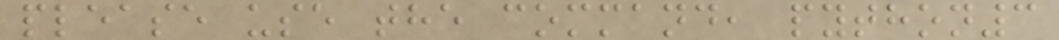please use the command, python3
